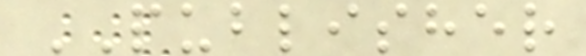PUBLISHER
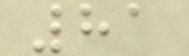81
